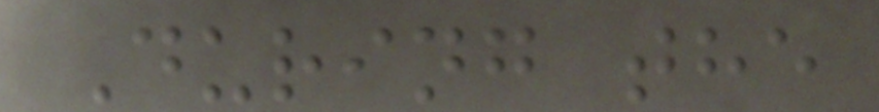During the
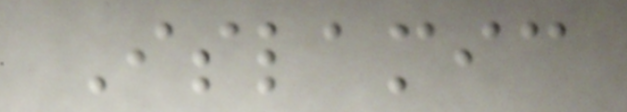Islamic
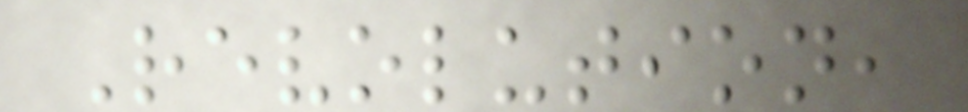Revolution,
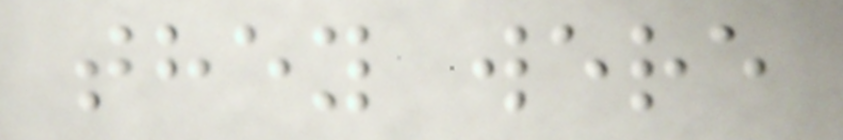they were
